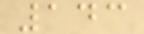143
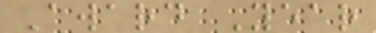Award Year
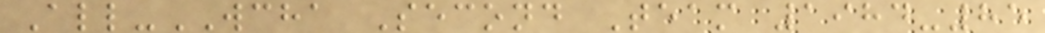All-WCHA Second Team 1984-85
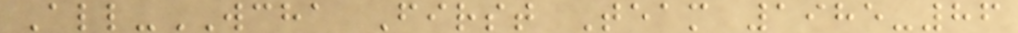All-WCHA First Team 1985-86
